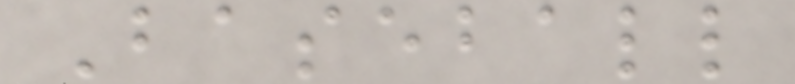Baseball
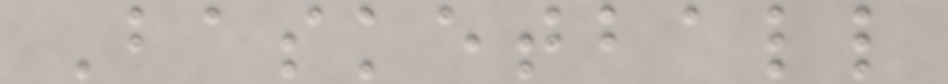Basketball
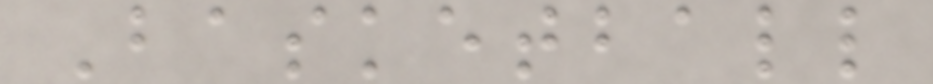Basketball
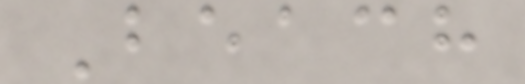Beach
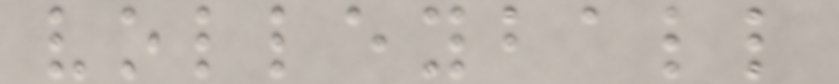volleyball
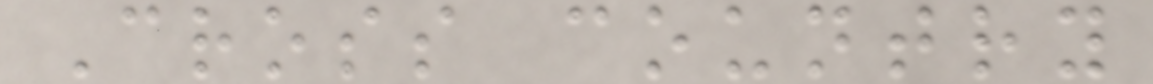Cross country
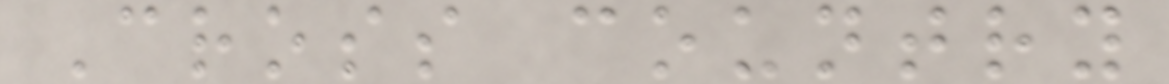Cross country
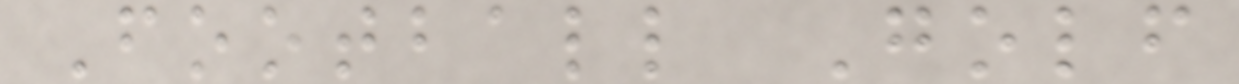Football Golf
